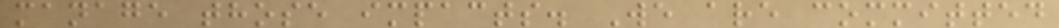manage those impacts. We are committed
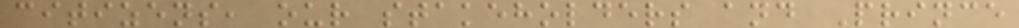citizens, our stakeholders and Prince
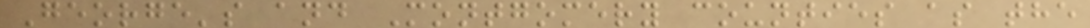George's and Montgomery counties as the
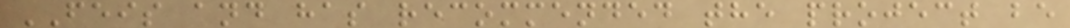FEIS and has recommended the project be
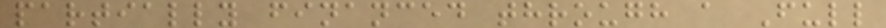partially financed through a Full
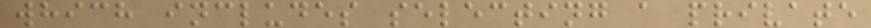which includes selecting a private
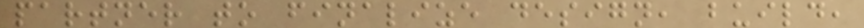partner to finalize design, build,
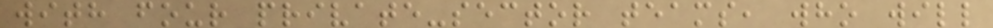with four private-sector teams, who will
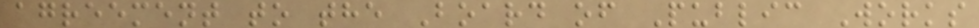agreement to the Board of Public Works
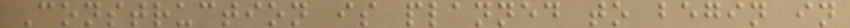Construction is planned to begin in
